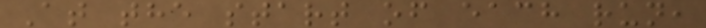At the start of each run,
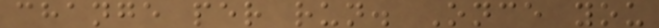change per run. Once you
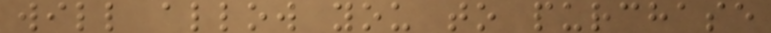will allow you to purchase
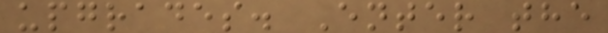upgrades. Enter the
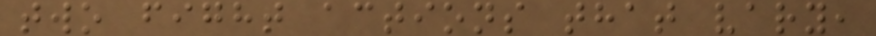two fight actions that vary,
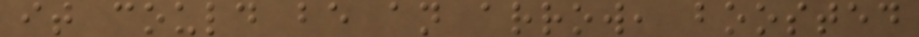it could be an arrow, boosted
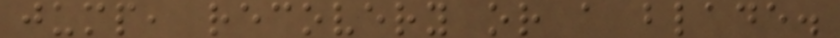jump, recovery or a blade.
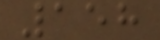158
